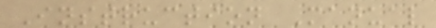Instruction Manual
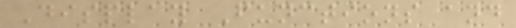Display Functions and
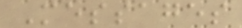Messages
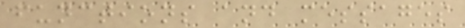functions and messages
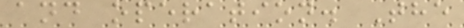and operation. The
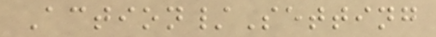Action/Setting
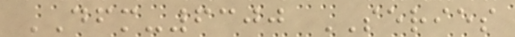DFM-6300 SERIES
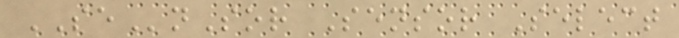SEnSor Sensor Select
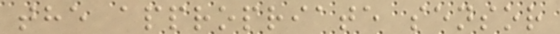the appropriate sensor
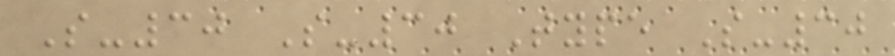S-30 S-30 Type S-30
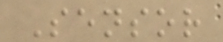Sensor
